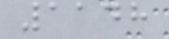1148
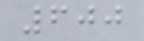600
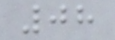08
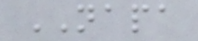NAPA
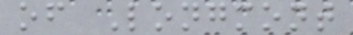of Longmont
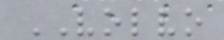VOLVO
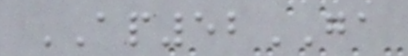AP52GA
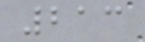213
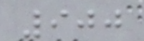900
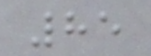85
